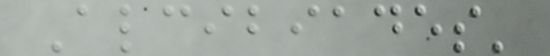Alcibiades'
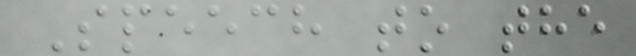Speech to the
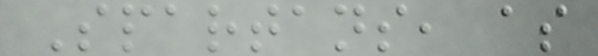Spartans, as
